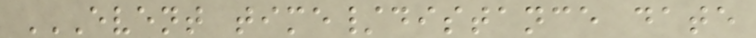EVENT TIME/DISTANCE DATE
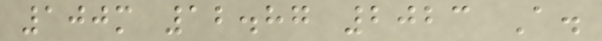100m 12.87 2023 A.
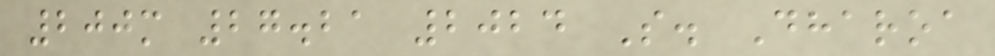200m 27.21 2024 S. Dharoa
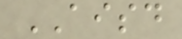AISD
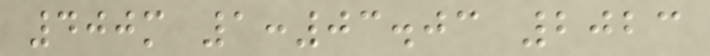400m 1:03.03 2023
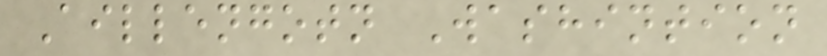Aillengotn Washintion
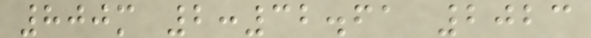800m 2:32.61 2023
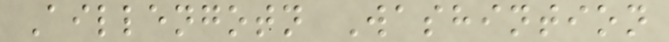Aillengotn Washintion
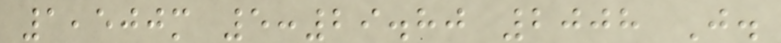1,500m 5:29.80 2008 J.
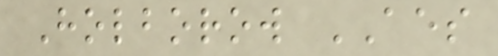Holborow AES
